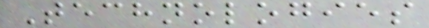Technologies
